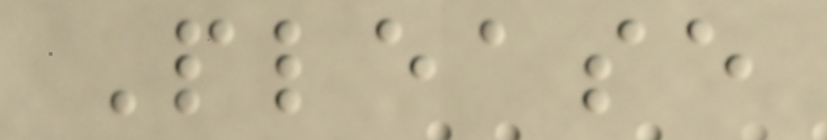Please
